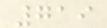719
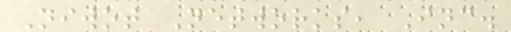Niwot Networks, Inc.
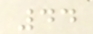44
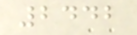2442
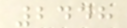2448
